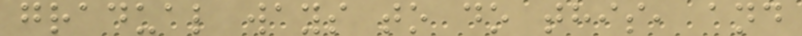gradual ways to do this, and
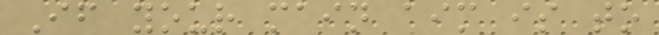If your main aim is to
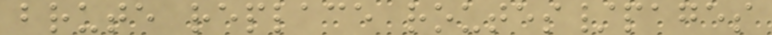brute replace routes/pages
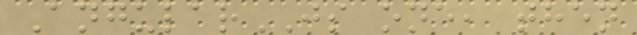AngularJS one, then
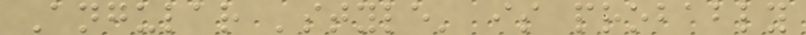Angular 'style' is probably
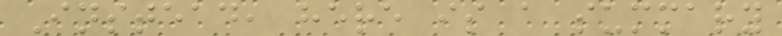Instead, here is a summary
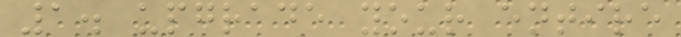1. upgrade your entire
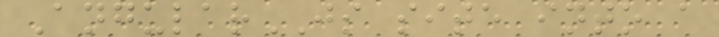AngularJS site into a
